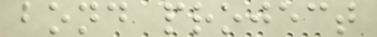bond project
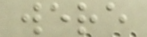were
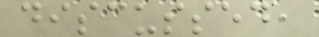discussed,
